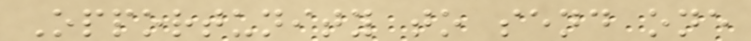Opportunity to send one
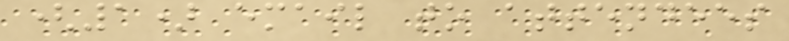(1) email to attendees
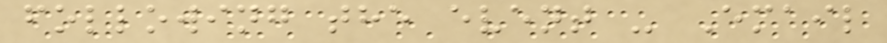following the event - Email
